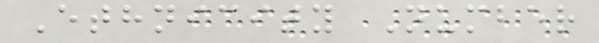Ethnicity Number
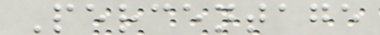Percentage
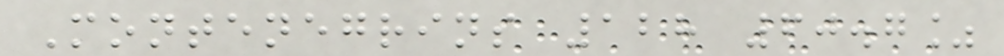Montenegrins 128 60.7%
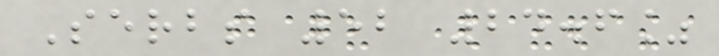Serbs 52 24.6%
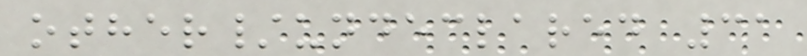other/undeclared 31
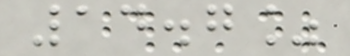14.7%
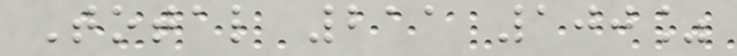Total 211 100%
